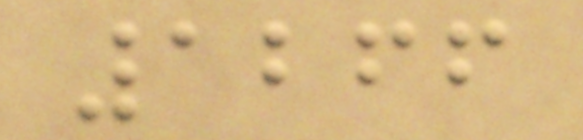1266
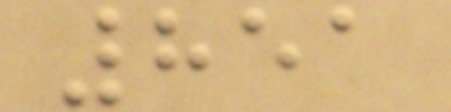851
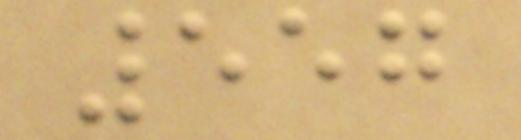557
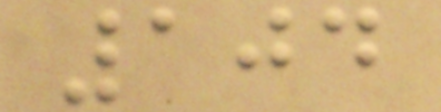104
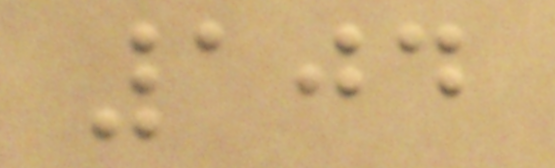104
